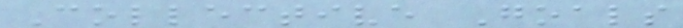Collective Goals
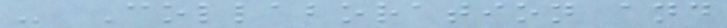- Collaboration and
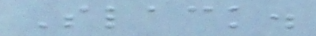Slack.
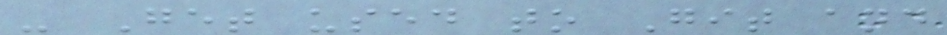- Get used to Git and
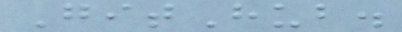GitHub.
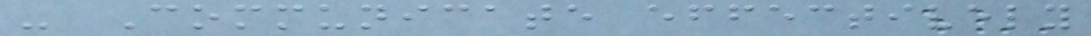- Communicate effectively
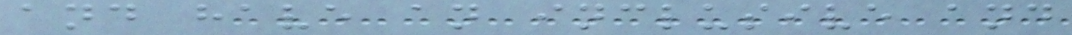and have an inclusive and
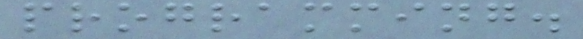programming.
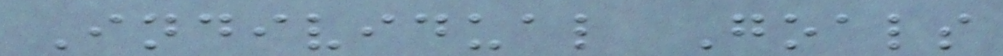Individual Goals
